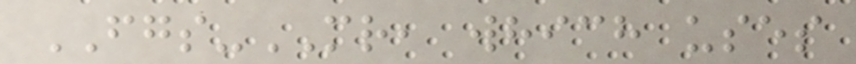FGS-MR, which uses
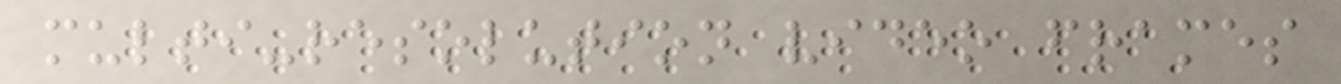multi-resolution video frames
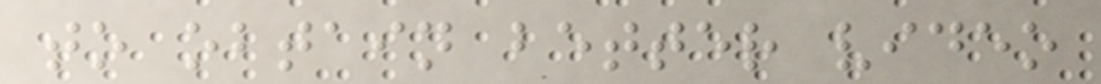to obtain better video
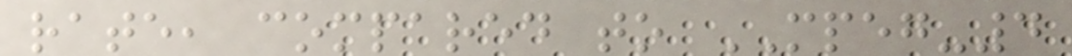rate, compared to MPEG-4
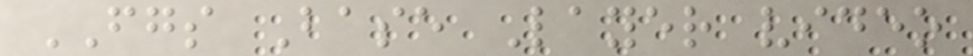FGS Base Layer video
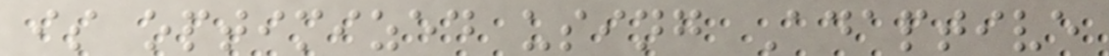is optimized using Adaptive
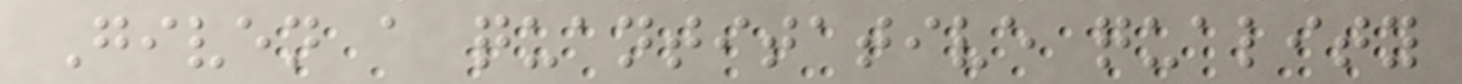Given a quantitative quality
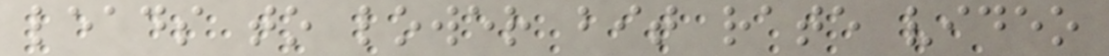leads to lower bit rate video
